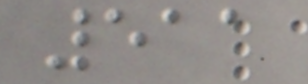511
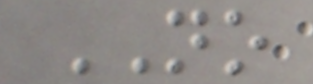NO
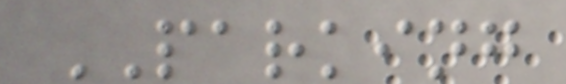PARKING
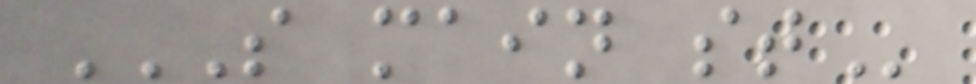S MAIN ST
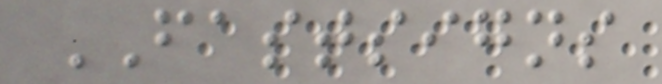FASTSIGNS
